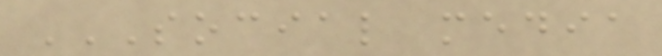SOCIAL MEDIA
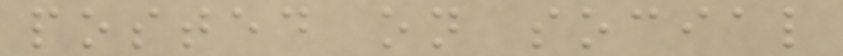posted on social
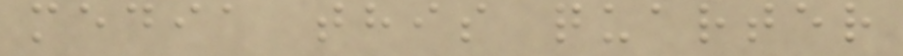media this quarter
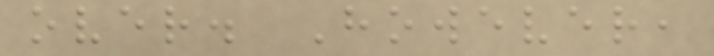over. However,
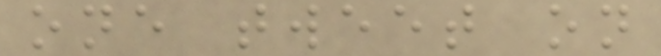one tweet on
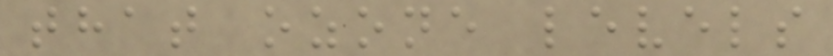that ozone levels
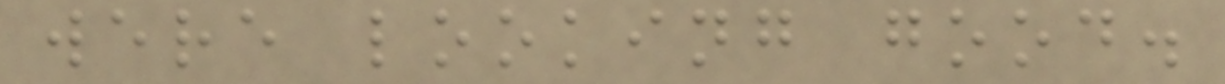were looking good.
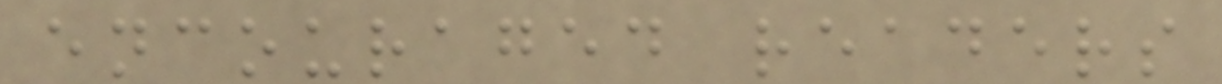encouraged readers
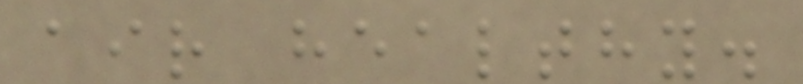air healthy.
